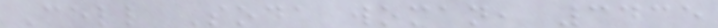Cell Soda woman, 3435
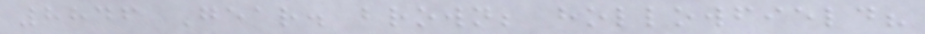8846 Gear. brown; hollowfield?
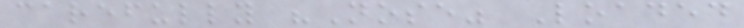carefully "Nose" Loaded
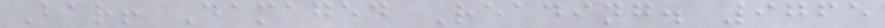Bar! Damaged Reading. 9765
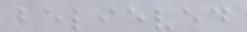believed
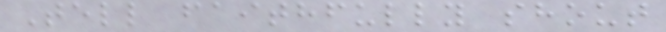Tell faithfully shout
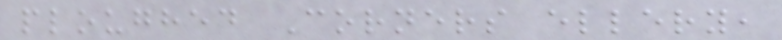ploughed Corners ellery,
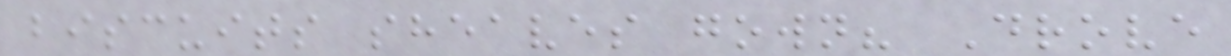biscuits sheaves gown? Drove
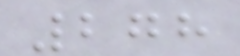278
